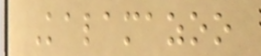Kalamazoo
